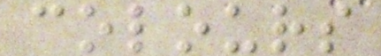colours
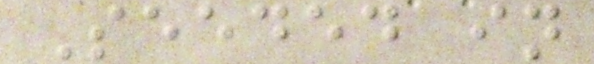Seeded in
